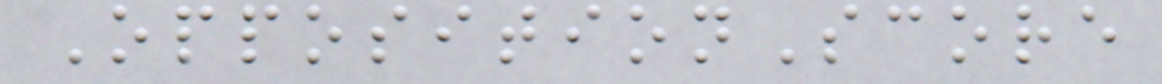OppositionScore
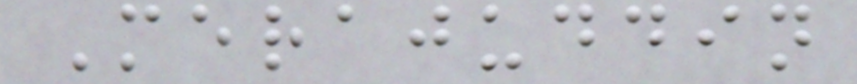Merajuddin
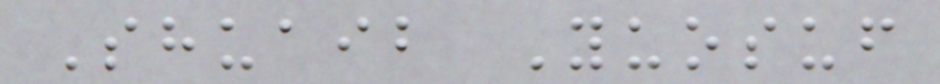Shuaib Yuosuf
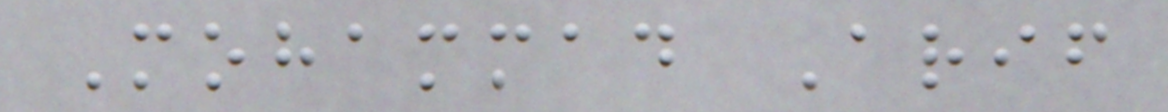Mohammad Arif
